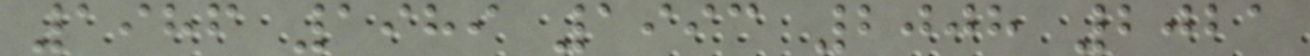1986 1989 1993 2008 2021
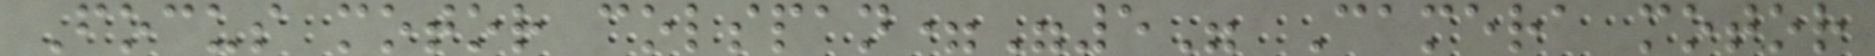Focus motor colspan="5" Camera motor
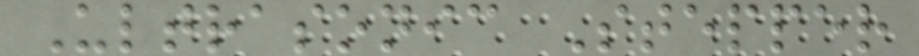Ultrasonic Stepper
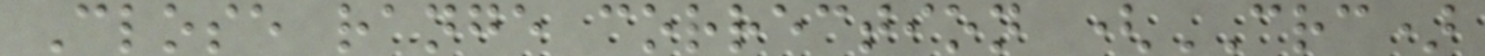Close range correction (CRC)
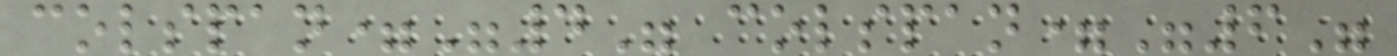colspan="4" colspan="6"
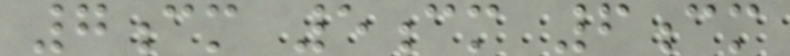7cm 5cm 6cm
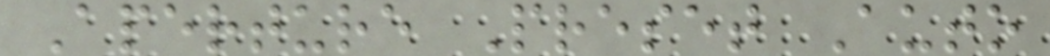Aperture Preset Auto
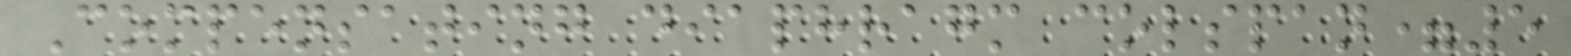Compensating diaphragm colspan=5
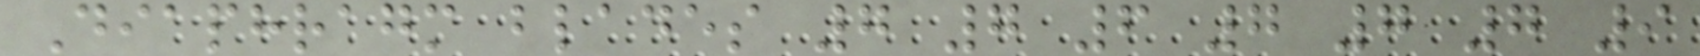Diaphragm blades 7 7 6 7 7 7 9
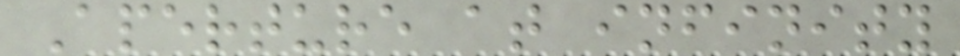Aperture at infinity
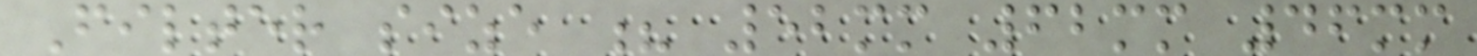Filter size ? 52mm 62mm 46mm
